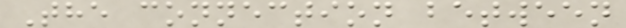The connection between
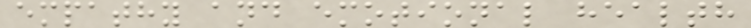empathy and emotional health
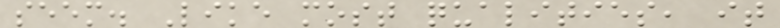seem. Like most qualities, it
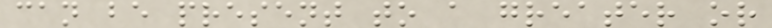can be present to a greater or
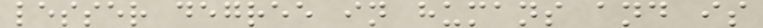lesser degree in humans and is
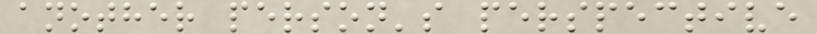another person's perspective
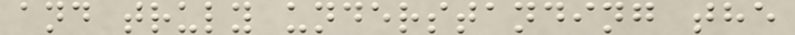and truly understanding the
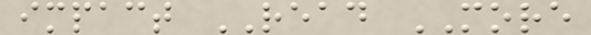impact READ MORE
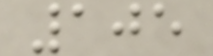105
